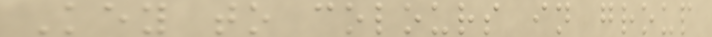Key to colours in group
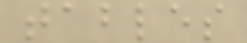tables
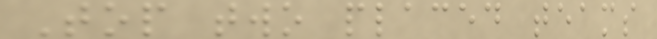Top two placed teams
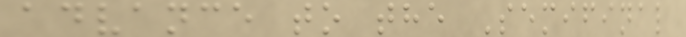advance to the Semifinal
